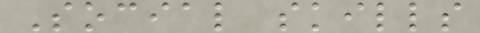Social skills
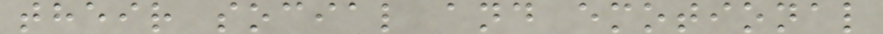their social and emotional
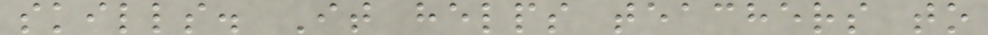skills. It helps teachers to
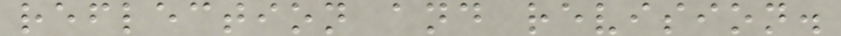reflection and revision.
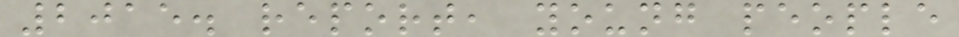2015. report, young people
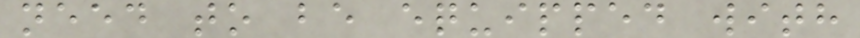need to be equipped with
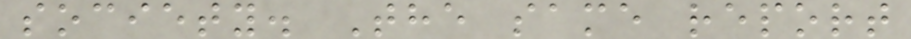society. The same report
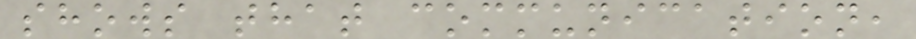shows that communication,
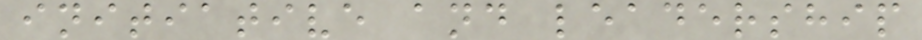initiative and leadership
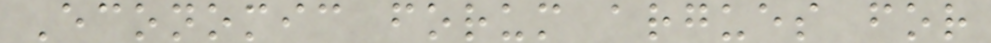Economic forum argues for
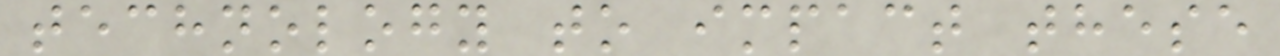technology to impact these
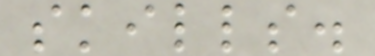skills.
